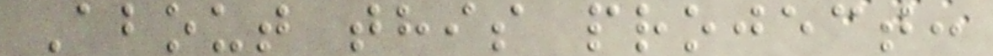About this project:
